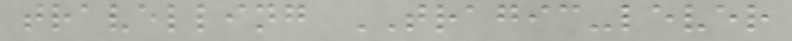travelling TRAGIC-lever
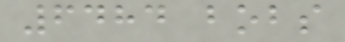6484 bobs
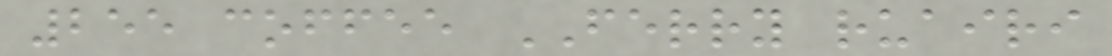255 coffee FERRY ruairi
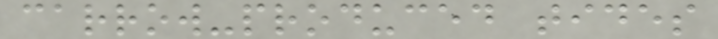carrow-produced tides
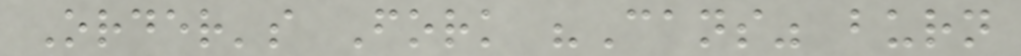Order's Fork "Cans" burn
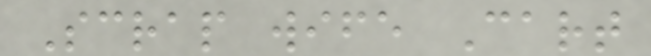Scrap wife Cart
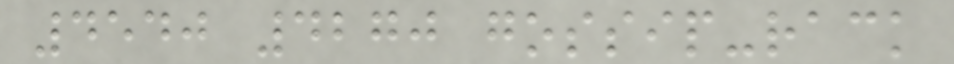4540 4270 gossip-rack
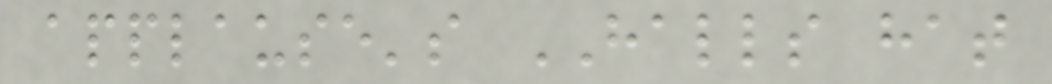applause's HALLS hat
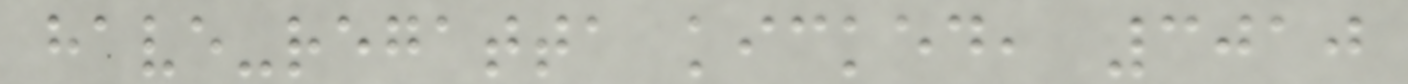have-regatta kicked, 3010
